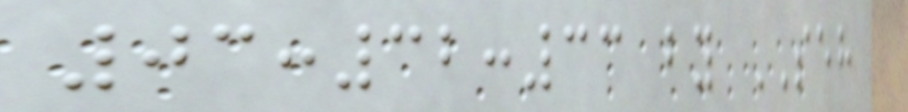03:32:33 by SEH
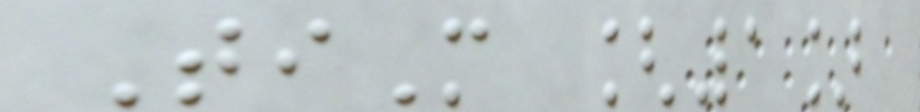TiM [1]
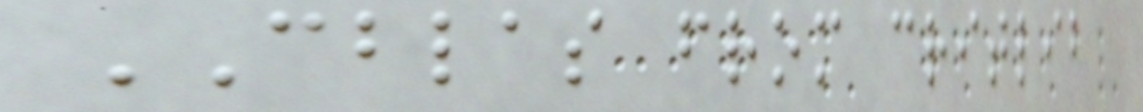CBLAS from critlib
